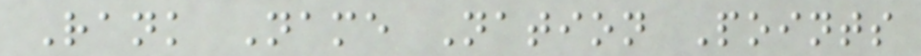Rank Name Nation Points
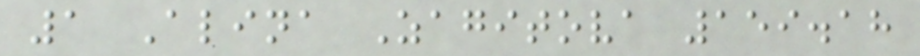1 Alina Zagitova 159.18
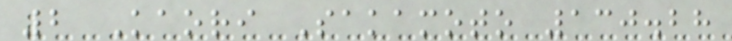2 Kaori Sakamoto 130.28
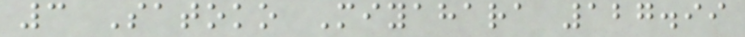3 Satoko Miyahara 127.99
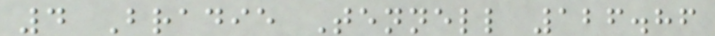4 Bradie Tennell 126.86
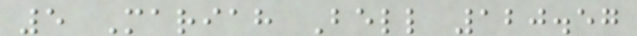5 Mariah Bell 120.57
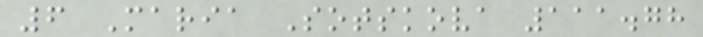6 Maria Sotskova 111.78
